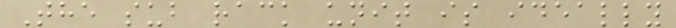The sub rack unit is ideally
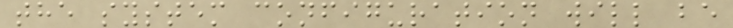the system configuration will be
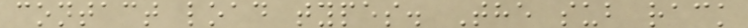contact load types. The sub rack
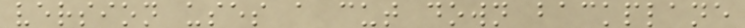version uses a cut down backplane
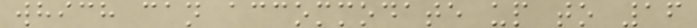which can accommodate up to 16
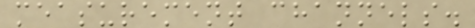measurement channels.
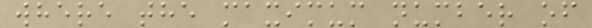where the maximum number of
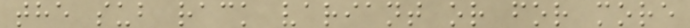the sub rack variant or for more
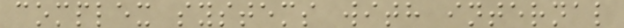complex systems with internal
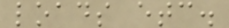loads etc.
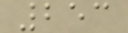253
